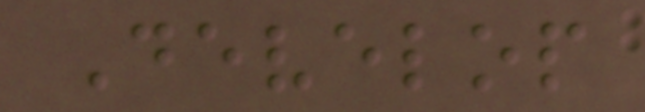Develop
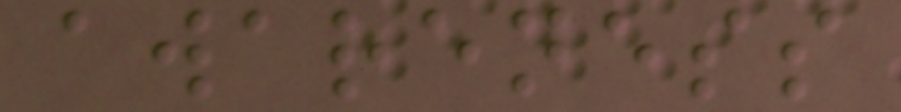awareness
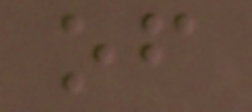of
